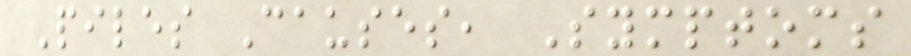Piles Causes, Symptoms
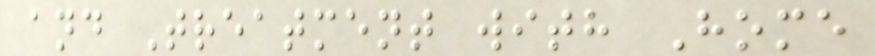and Treatment with Home
